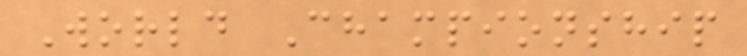World Championship
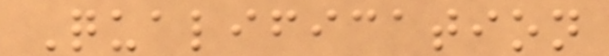Qualification
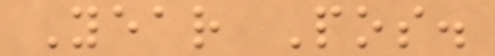Year Pos.
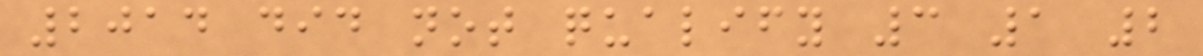2014 did not qualify 3 1 2
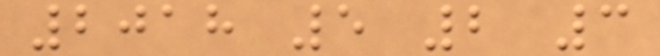2018 5 2 3
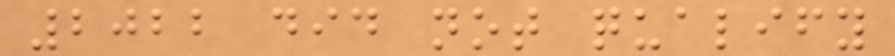2022 did not qualify
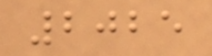2025
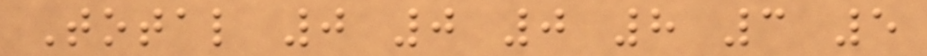Total 0 0 0 8 3 5
